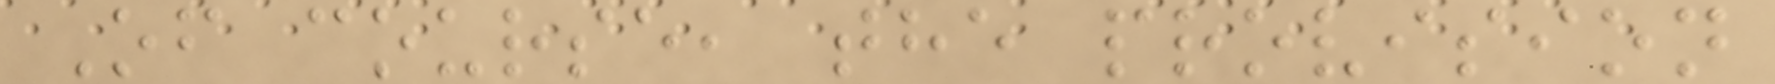Of course, the provision
